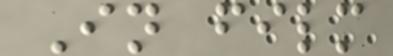In film
